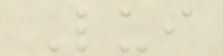Lui
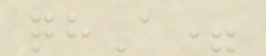qhA=
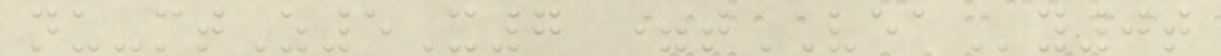nu-mtZ5X7 =tVEAy0t
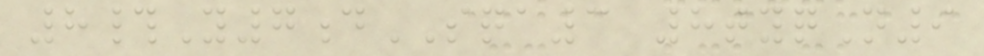8#Y7dSQA3 8tyqN9
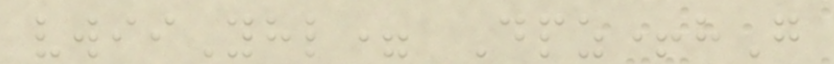vwiiYhl= Dpz+hG
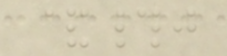&#j
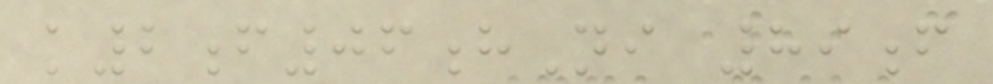k2f06hNi 89f
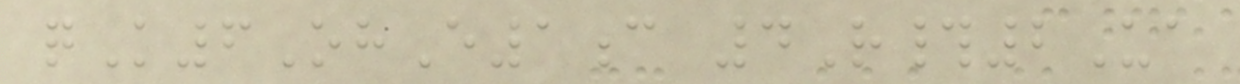qK6OhE1c 4R#2Ua
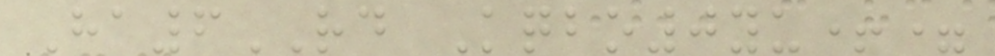Ha6RD Kqbo0yu+=
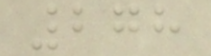278
